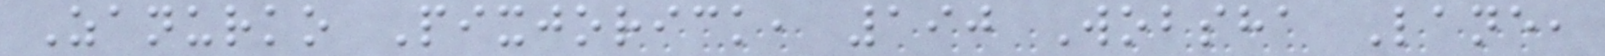Zanurko Pixjorick, 190 Wobsha Lane,
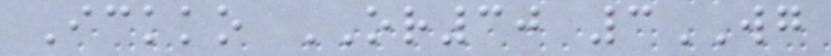Ickko OR30 3WG
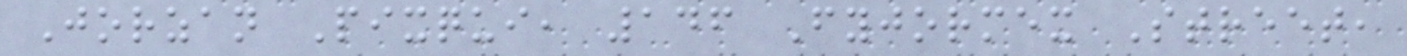Jorzan Pixqui, 146 Fyjormex Street,
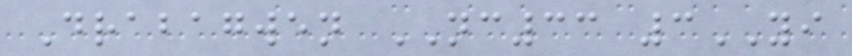Drabagwen NC33 3YI
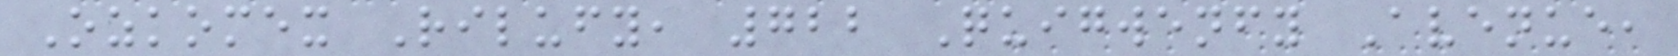Ozkomex Rilufy, 722 Quigwenfy Avenue,
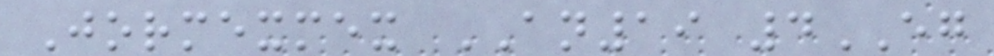Jormexmex AN19 4EG
